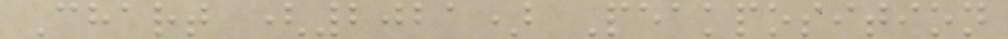Chart (2021) Peakposition
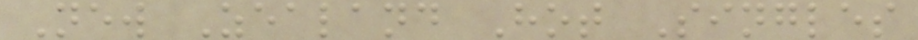New Zealand Hot Singles
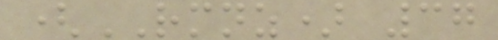(RMNZ) 37
